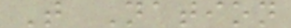T Nation
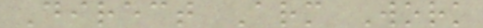Direct Arm Work
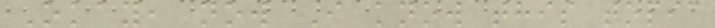Okay, now I know this topic
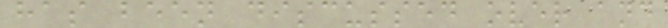has been discussed over and
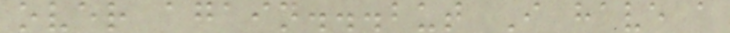over again...but I have a
